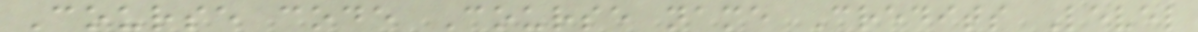Course code Course name Credits Level
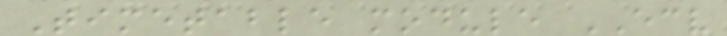Timetable module ECV
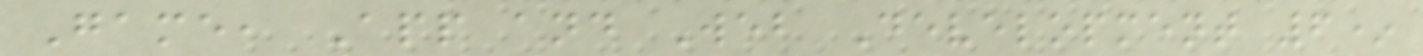Game, App and Web Development 6*
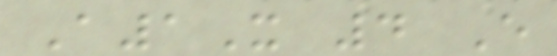A1X 4 E
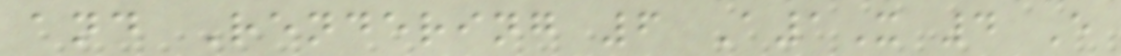and Rendering 6 A1X 4 E
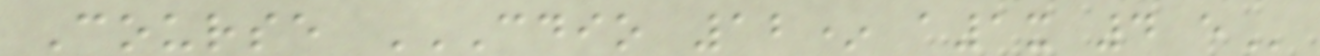Course CDIO 12* A1X 4 E
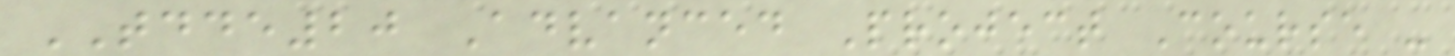TDDE20 Advanced Project Course -
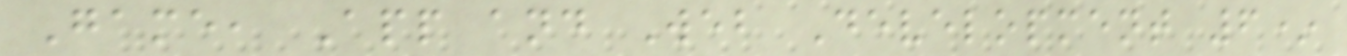Game, App and Web Development 6*
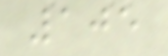105
